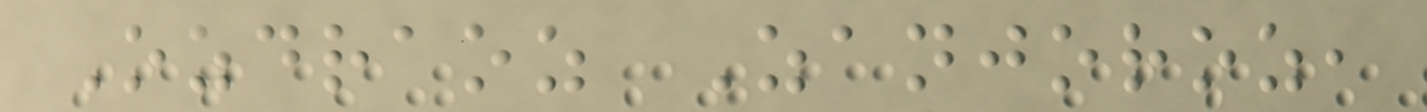Ozdraoz Zanjoroz,
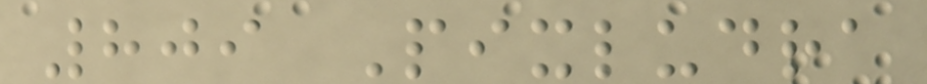809 Pixludra
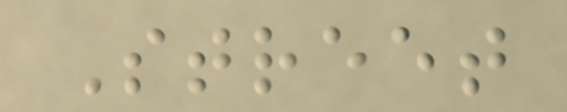Street
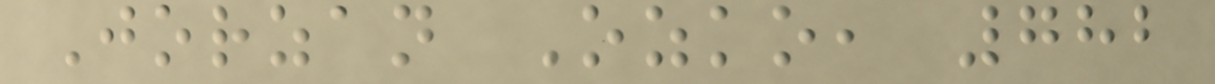Jorzan Ozko, 782
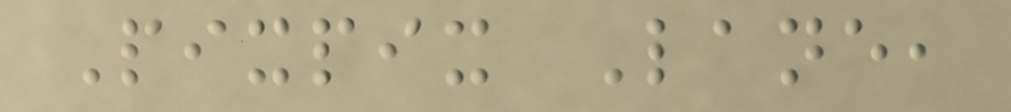Pixpix Lane,
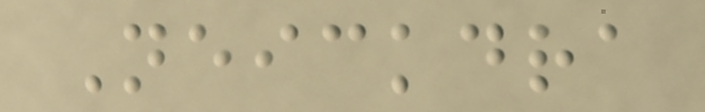Neickdra
